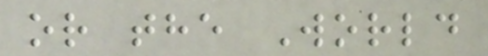or the World
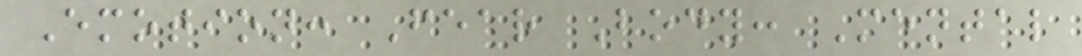Emotion: Fear Body: Mental
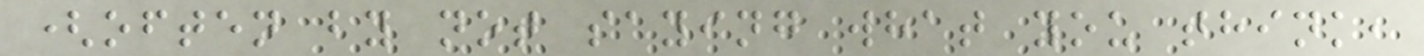(often by not saying what you think,
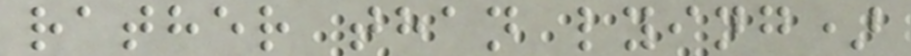rather than lying)
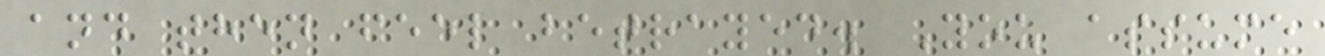and then feel betrayed. You assume
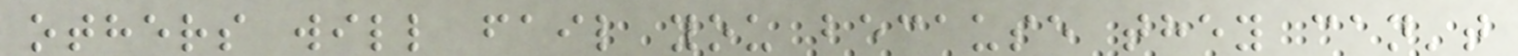others will fail you because they can't
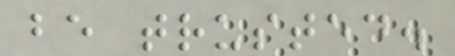be trusted.
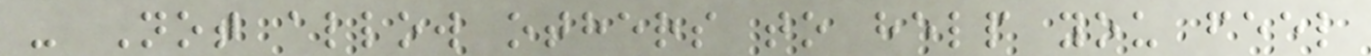- Not allow others to help you feel
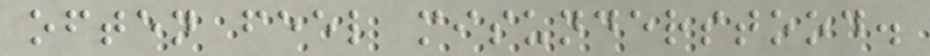often feel misunderstood.
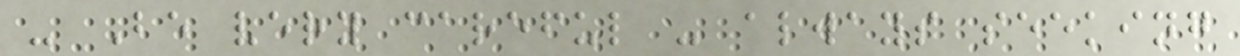- Be very careful - always seeking
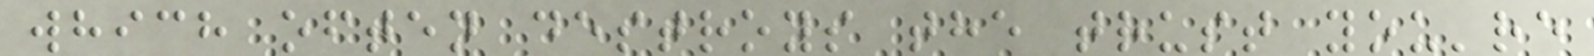which often destroys the trust you're
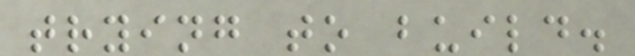trying to build.
